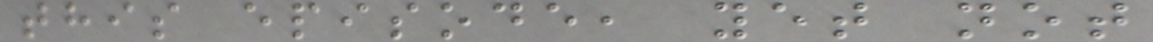this episode, yet not
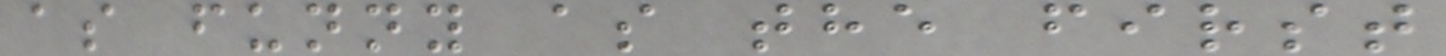as funny as the first
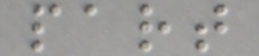part
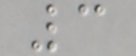3
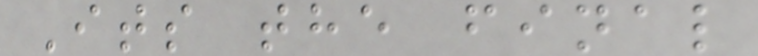Its the final
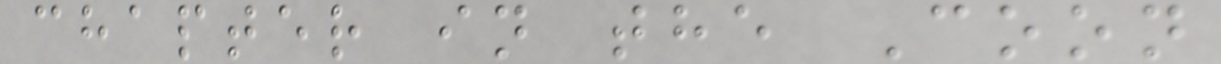chapter in the Coon
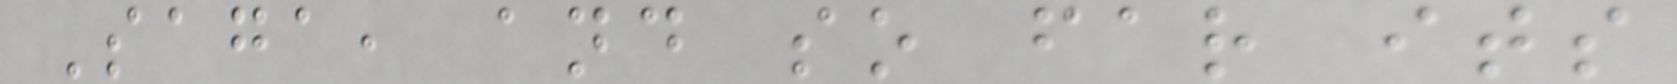Saga, and so far its
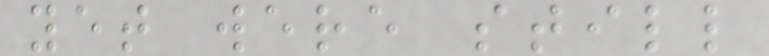yet were still
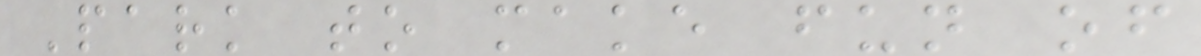Park to make fun of
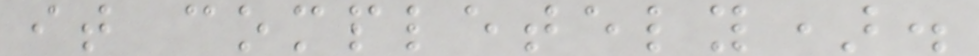it completely).
